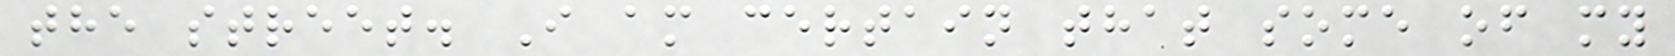the street. I am certain that some of my
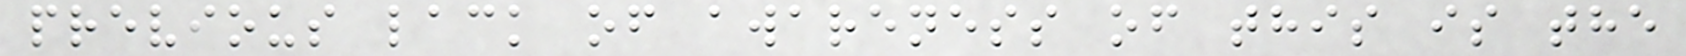previous lack of awareness of this is the
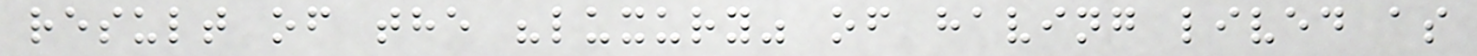result of the "luxury" of having lived as
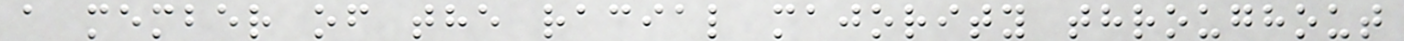a member of the racial majority throughout
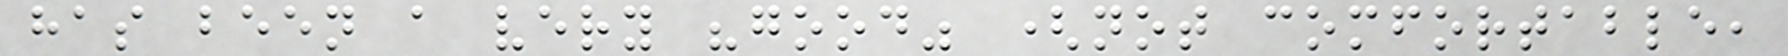has been a very "good" (not comfortable,
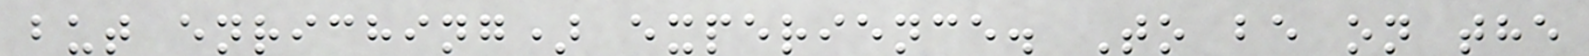but enriching) experience. To be on the
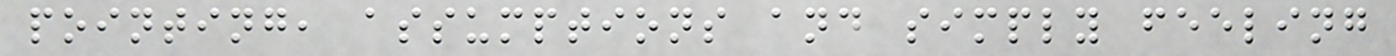pointing, assumptions and simply feeling
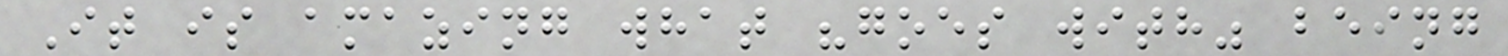It is amazing what "goes with" being
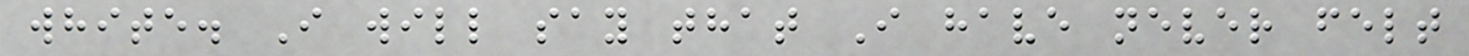white. I will say that I have never felt
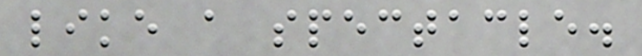like a spectacle.
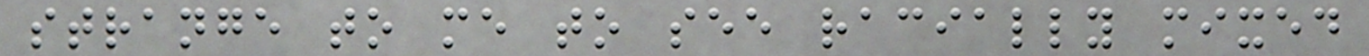strange to me to see racially mixed
